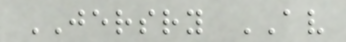JERSRY AV
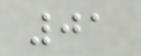01
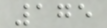175
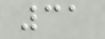31
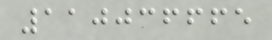110036665
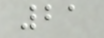21
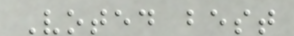Voted best
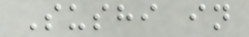Sushi in
